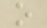o
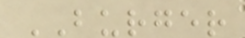BURGER
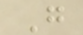G
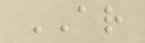AR
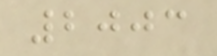2003
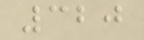320
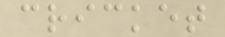cricket
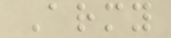Army
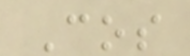Cos
